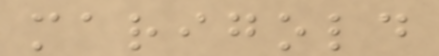marigold
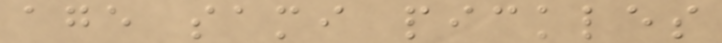age sami pickles
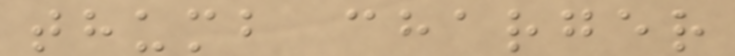thumb charger
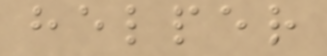helper
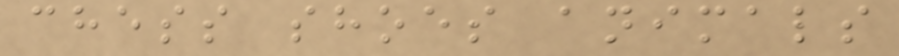chess shoes animals
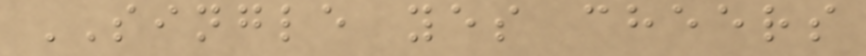SINGLE yes cheers
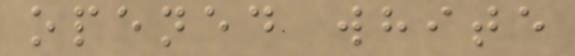opened white
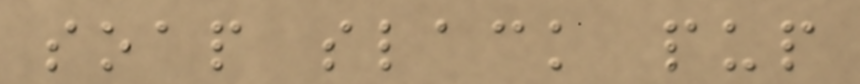soap slack pup
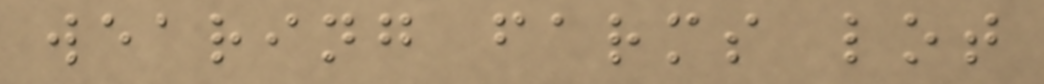wearing farms lot
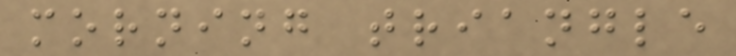morning triangle
